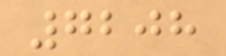7208
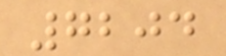7204
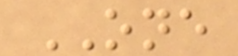ONE
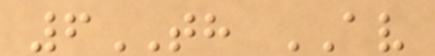6TH AV
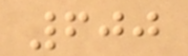600
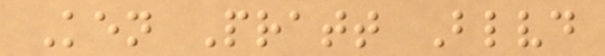Ken Pratt Blvd
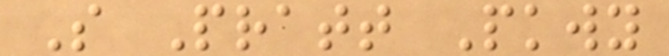S Pratt Pkwy
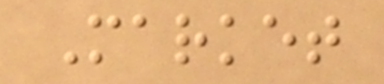Market
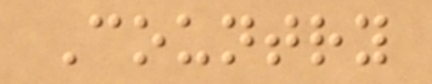Country
